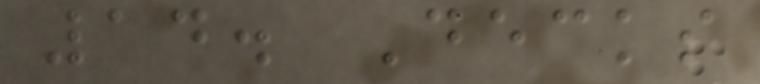14. Decks
